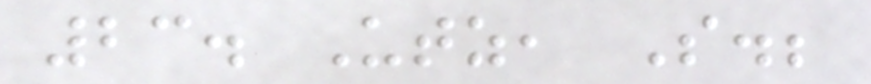23. Utz, S.;
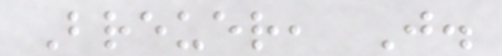Breuer, J.
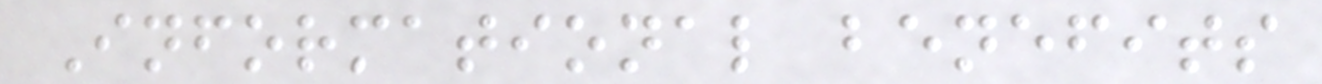Informational benefits
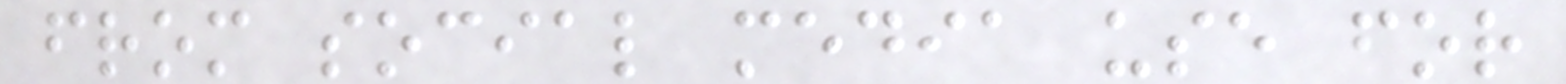from social media use for
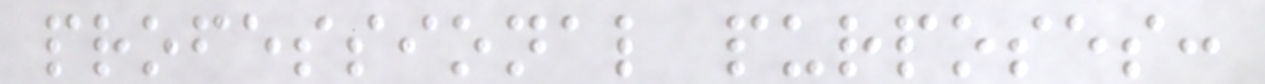professional purposes:
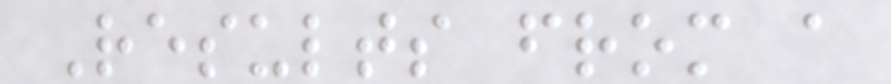Results from a
